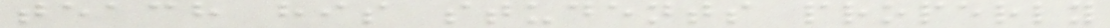teach his students properly
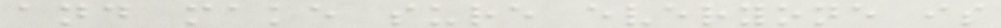and make sure everyone is
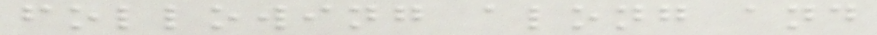following along and
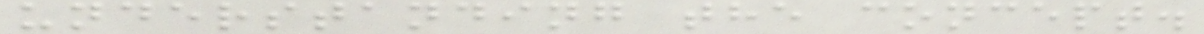understanding the concept.
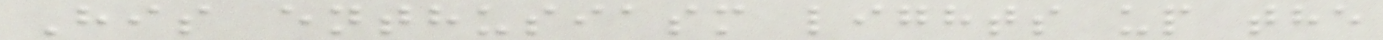His enthusiasm lights up the
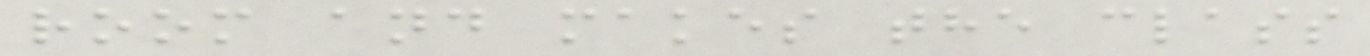room and makes the class
